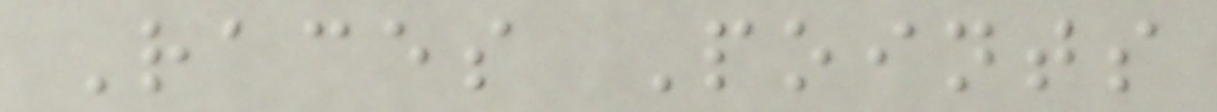Races Points
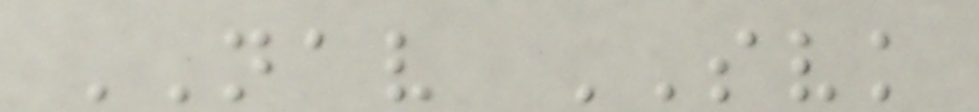NAV SVK
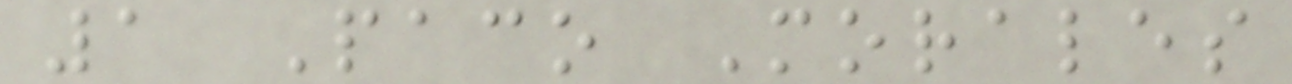1 Paco Morales
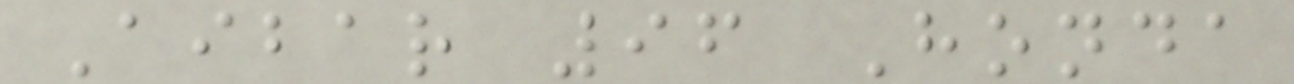Aibar 96 Honda
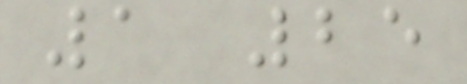1 25
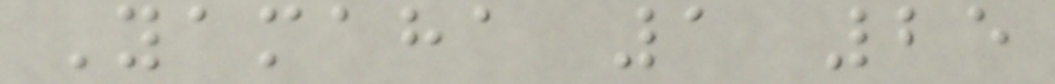Yamaha 1 25
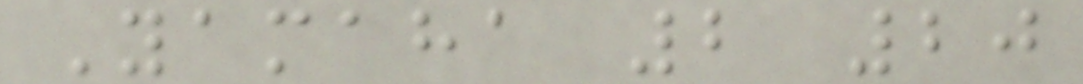Yamaha 2 20
